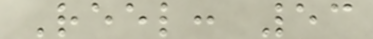Reel: 53
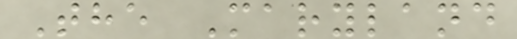The Maryland
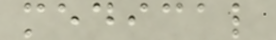medical
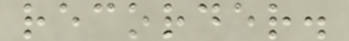recorder.
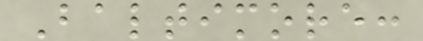Baltimore:
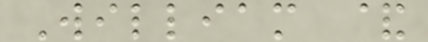William &
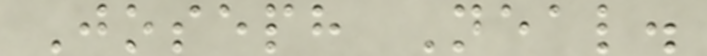Joseph Neal.
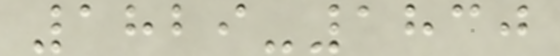1829-1830
